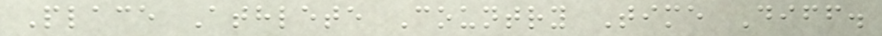Place Athlete Country Time Diff.
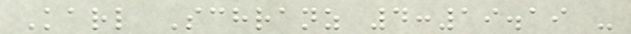Karl Schranz 4:19.19 -
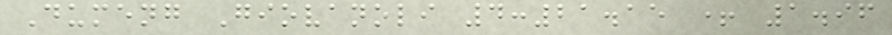Dumeng Giovanoli 4:21.15 + 1.96
